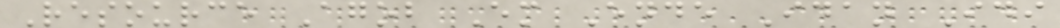Resource Agob Em Ende Idan Idi
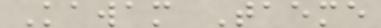Kawam Taeme
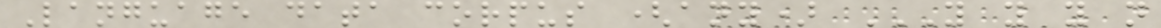Language data corpus (any) Y Y Y N
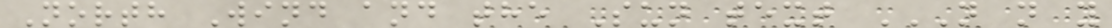North Wind and the Sun text N N Y
